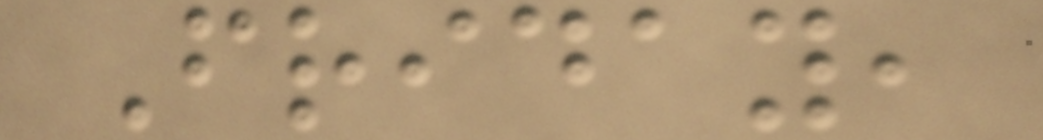Friday,
